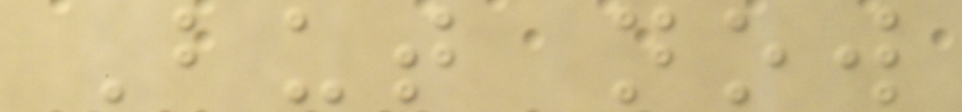But now
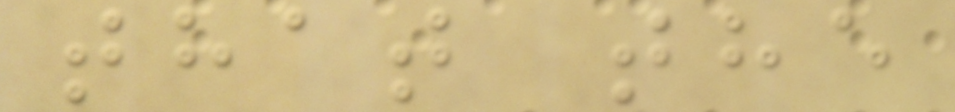that the
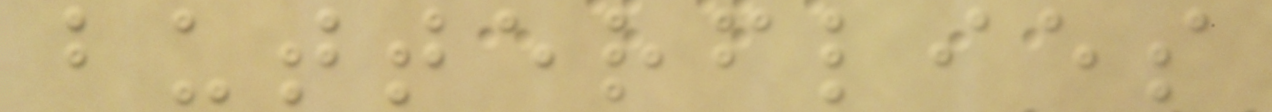butterflies
